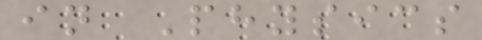in Physics
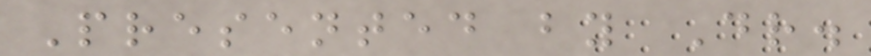Presented by Dr.
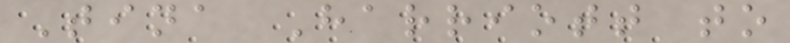Tina Harriott to
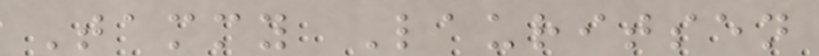Tammy Lauritsen
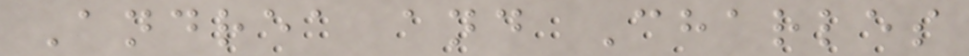Andrea and Charles
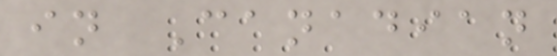in Canadian
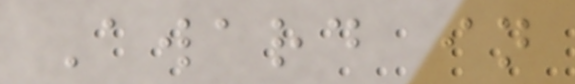Award in
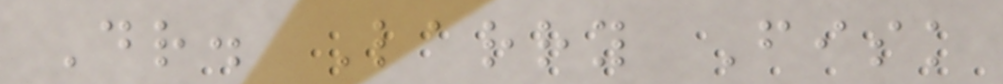Dr. Larry Fisk
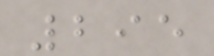295
